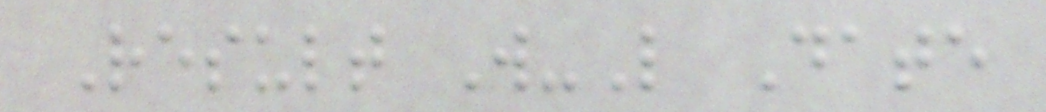Result W-L Date
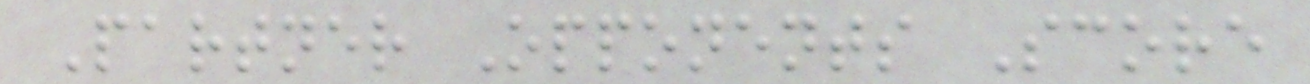Partner Opponents Score
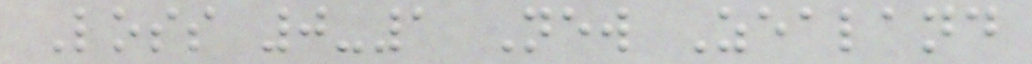Loss 0-1 New Zealand
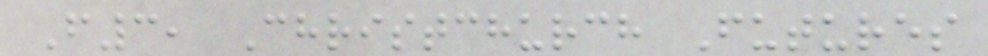F3, Christchurch Futures
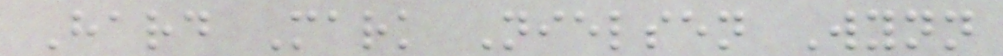Hard Mark Nielsen Wynn
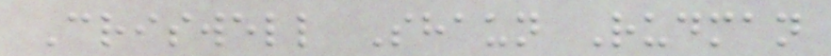Criswell Shaun Rudman
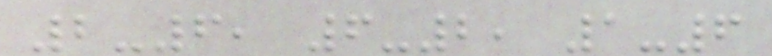2-6, 6-2, 1-6
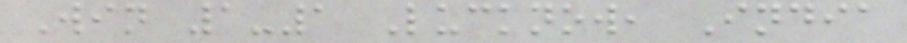Win 1-1 Lucknow, India
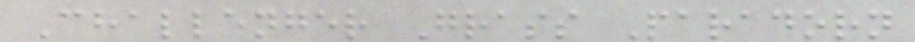Challenger Grass Paradorn
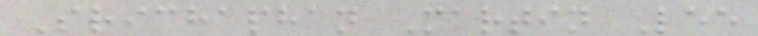Srichaphan Martin Lee
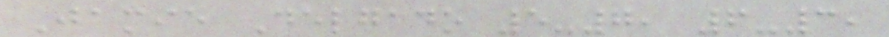Jamie Delgado 5-7, 6-3,
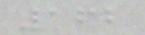162
